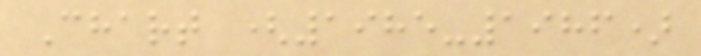Chart (1985-1986)
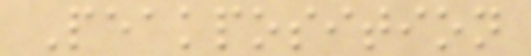Peakposition
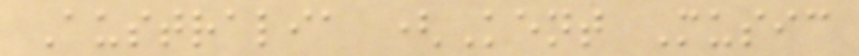Australia (Kent Music
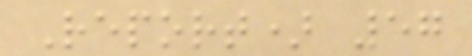Report) 57
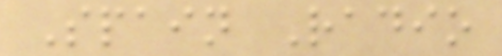Spain Radio
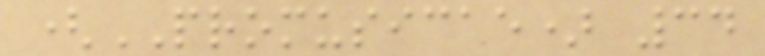(PROMUSICAE) 34
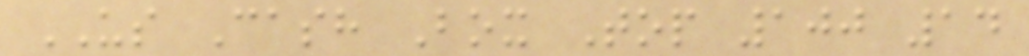US Cash Box Top 100 14
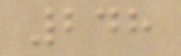248
